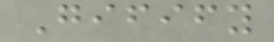Gifify
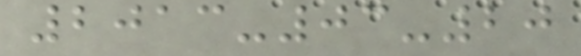2013-03-20
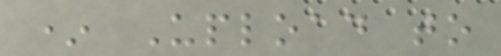* Upload to
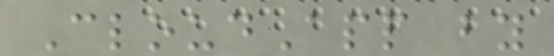CloudApp by
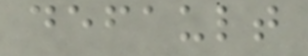default
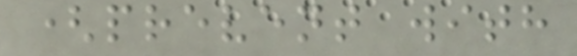(prevent with
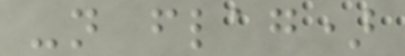-n flag)
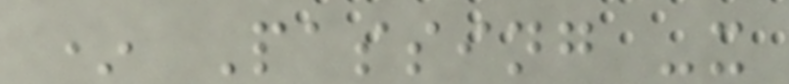* Passing -x
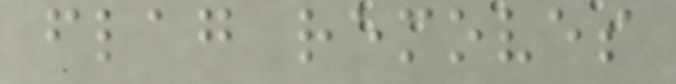flag removes
